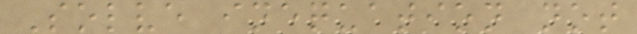Solve inequation not
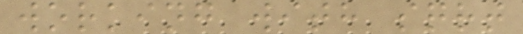working with sqrt
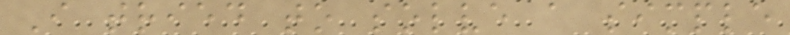I tried to solve a simple
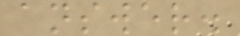answer.
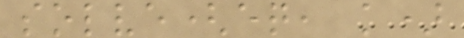solve(eq, k)
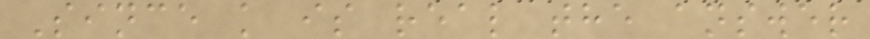Since k is real the answer
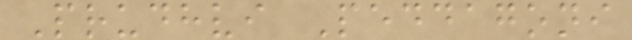Prudhvi Peddagoni
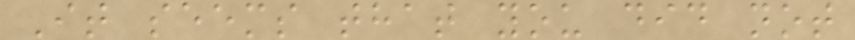It seems that you did not
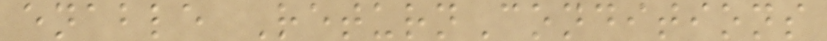enable ReturnConditions
